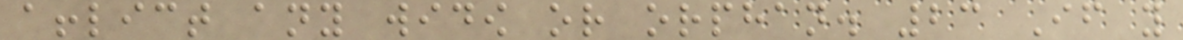afflict any widow or orphan. 23 If you
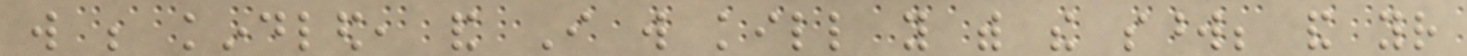will be kindled, and I will kill you with the sword; and your
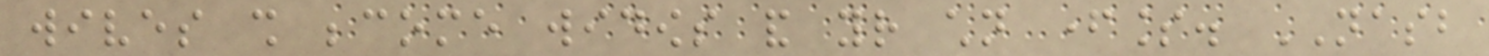wives shall become widows and your children fatherless. NASB
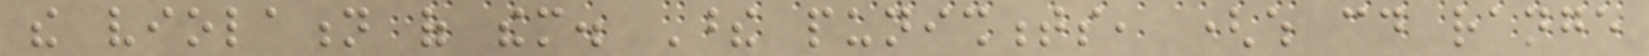the violation of them. These punishments, (which could range
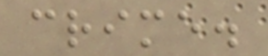crime.
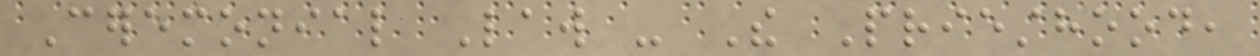Ceremonial Law - The Priesthood,
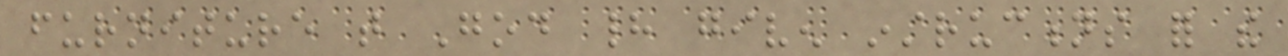furniture that God had given instructions for the
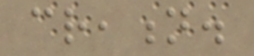creation.
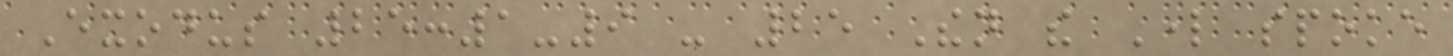Exodus 25:1-9 - 25 Then the Lord spoke
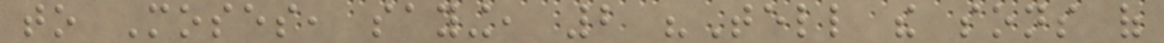to Moses, saying, 2 "Tell the sons of
